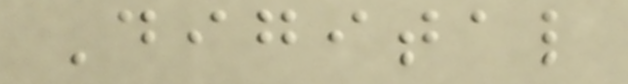Digital
